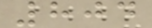804
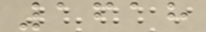1618
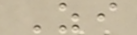Zi
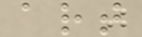art
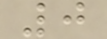0
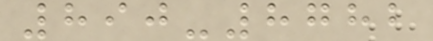890-8782
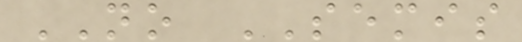NO SEMIS
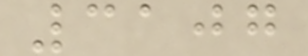3107
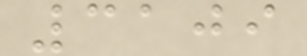3109
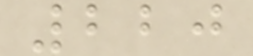220
